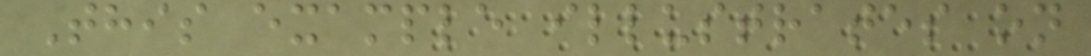This example illustrates on
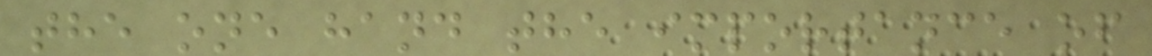the one hand the importance of
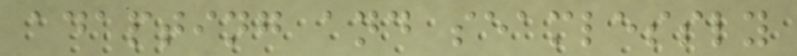adapting and seamlessly
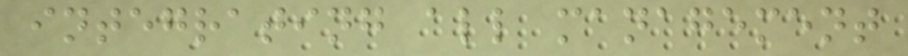integrating all management
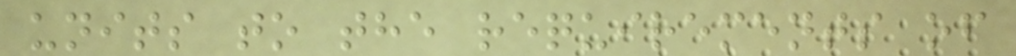units to the requirements of
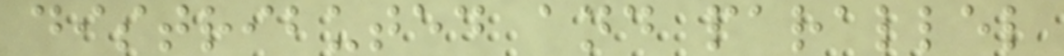distributed and parallel
